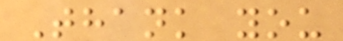Thank you
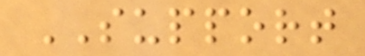SUPPORT
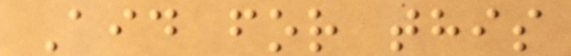Aid for this
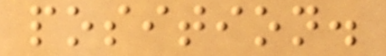position.
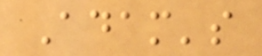Adam's
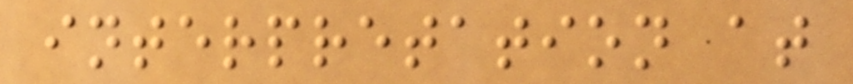interpretation at
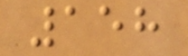158
